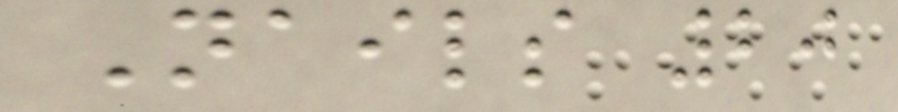Nails 20
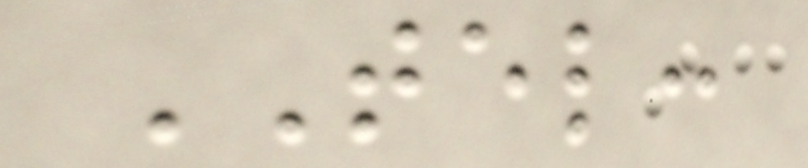TEL:
